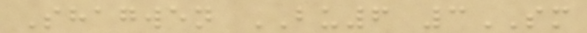Shagwen BU6 3SM
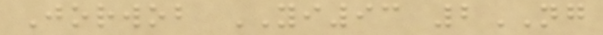Jorwob YI93 2NG
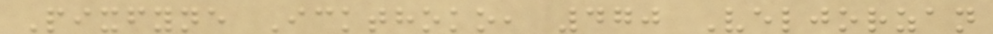Pixfyne Ickthoko, 470 Veljorzan
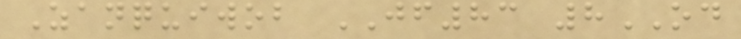Zanquiwob JF83 8OD
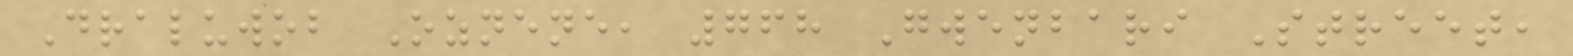Draluwob Oznene, 768 Gwenbari Street,
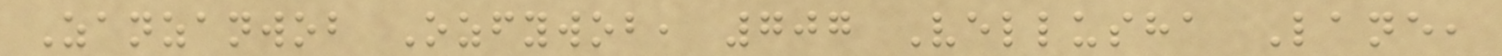Zanzanwob Ozfywob, 707 Vellusha Lane,
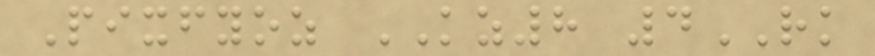Pixfyoz KZ8 4RK
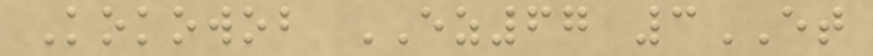Kokowob EZ67 3ET
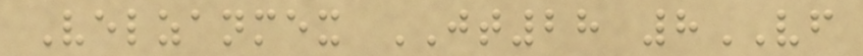Velzanmex JT28 8VF
